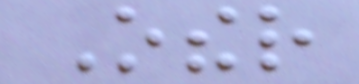Other
